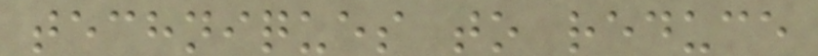techniques to reduce
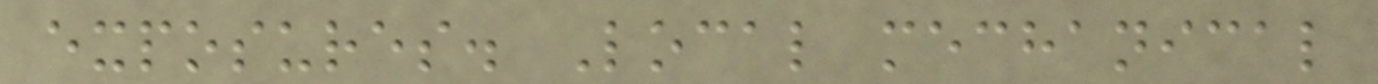exposures. Local mechanical
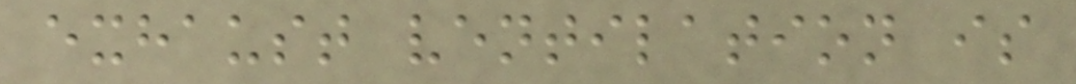exhaust ventilation is
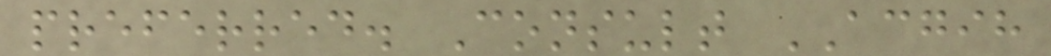preferred. Consult ACGIH
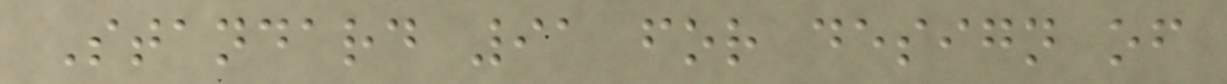Standard 91 for design of
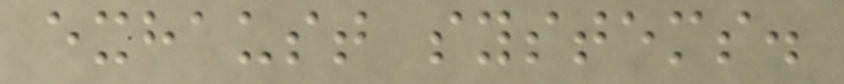exhaust systems.
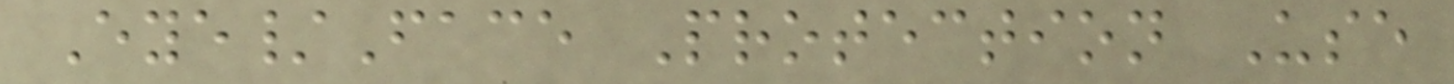Eye/Face Protection Use
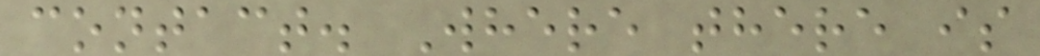contact. Where there is
